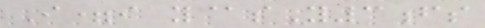I=i y@sY3fs
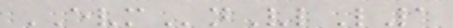EVMnVlL1
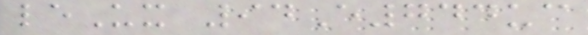leUx 94E744uc
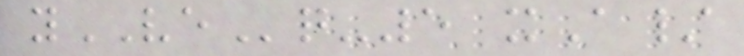yVEq-5 xA/
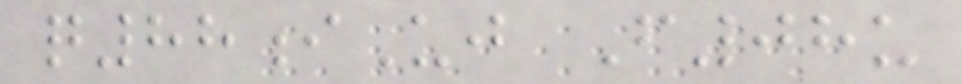q88iUj F08u
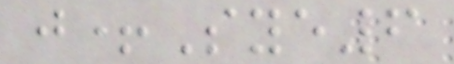j+Sye6
